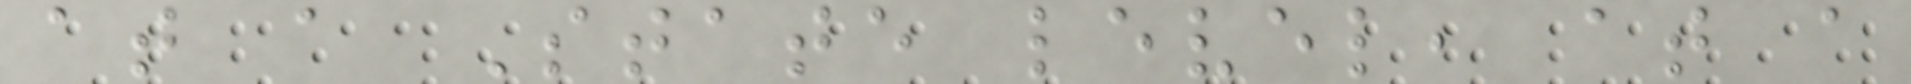at a State level, at a
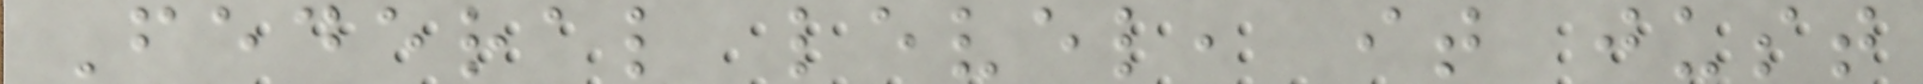Federal level, it just
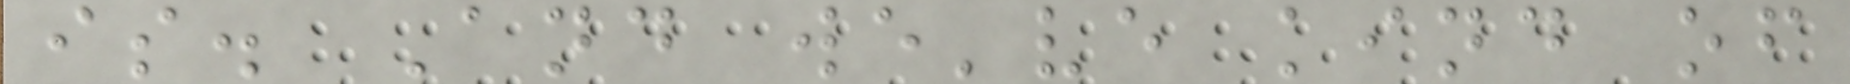is. And we've kind of
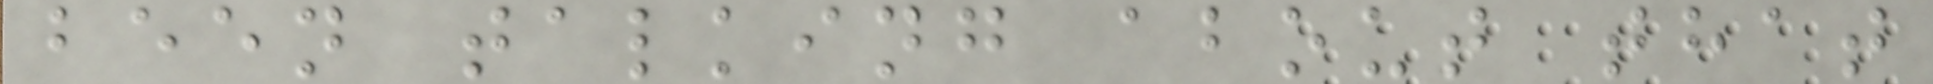been talking about that
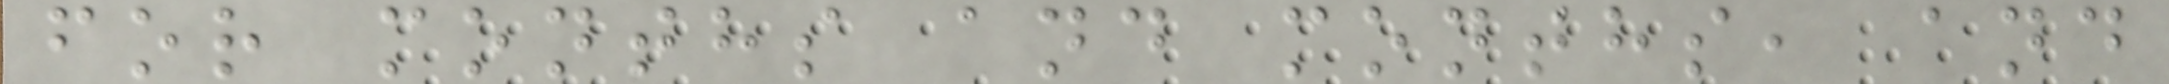for months and months, and
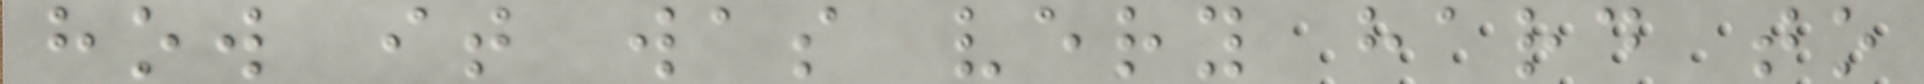how it was very hard to
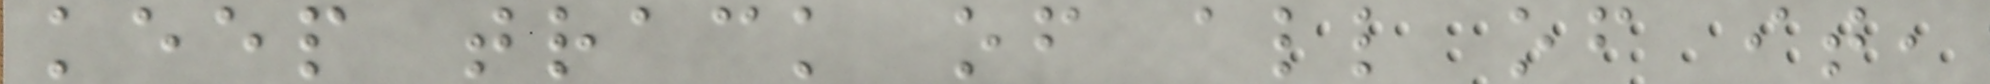keep track of all of it,
